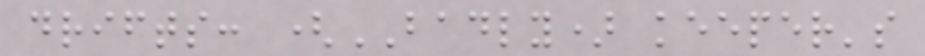drifts: (BADLY) keeper's
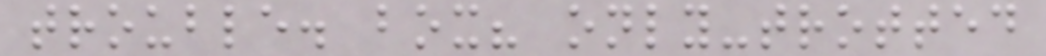trouble. box? only-trotted
